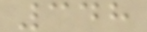348
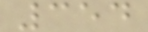354
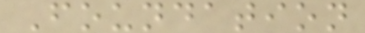Foundation
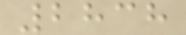2838
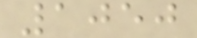1050
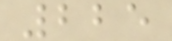225
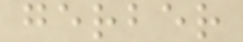gerber
